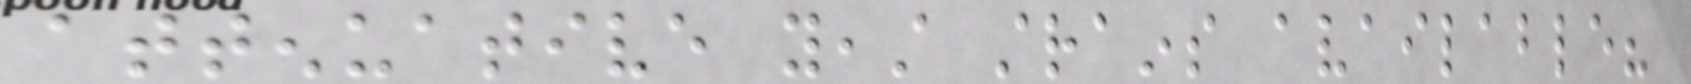attenuative yeast strains available?
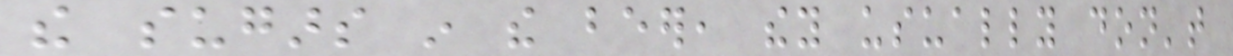the sugars in the beer, they usually don't
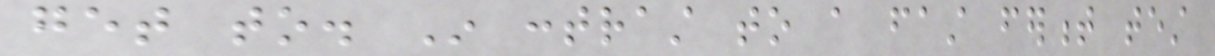get to. In contrast to a fast ferment test
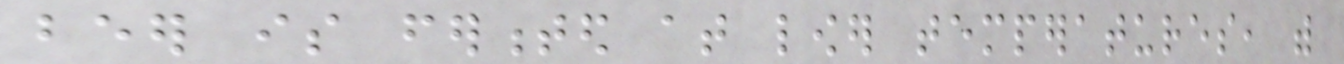beer is fermented at lower temperatures, with
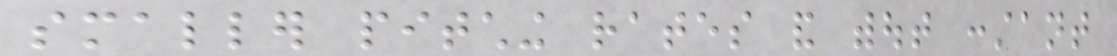smaller pitching rates and without constant
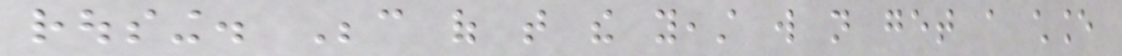rousing. Because of that the yeast will not get a chance
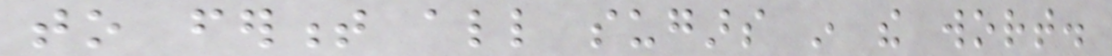to ferment all sugars in the wort.
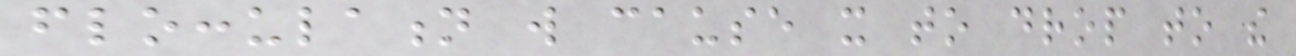flocculation will cause it to drop to the
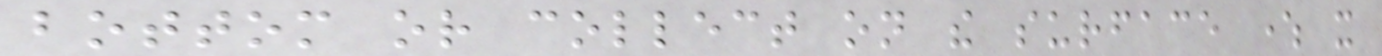bottom or collect on the surface where it
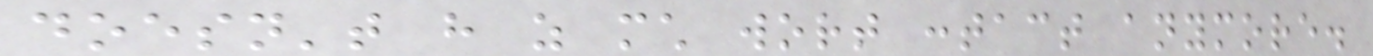doesn't have as much wort contact anymore.
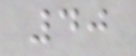40
